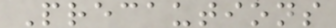Precautions
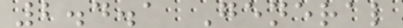2.4.1 General
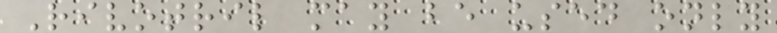Rivotril may be used only
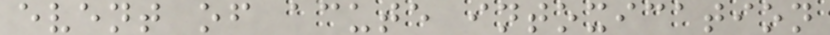event of acute intoxication
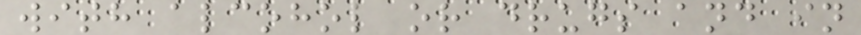with alcohol or drugs and in
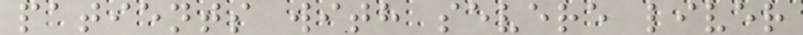patients with severe liver
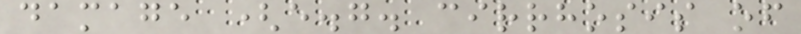damage (e.g. cirrhosis of
